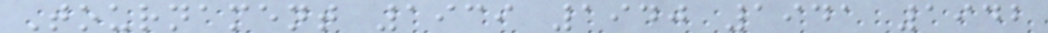Tournament 1939 1940 1941 1942
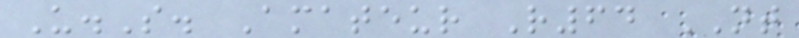U.S. Amateur R64 NT
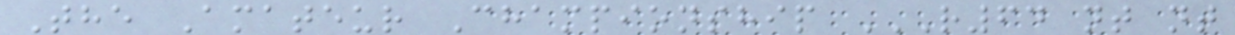The Amateur Championship R64 NT NT
